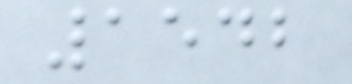1542
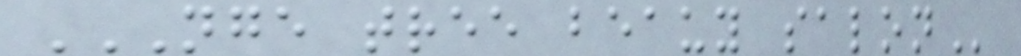NGE TREE BEAUY SALON
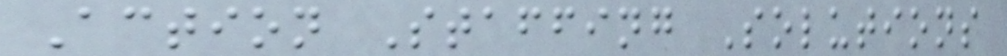Action Staffing Solutions
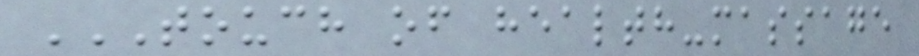TOUCH OF HEALTH-MASSAGE
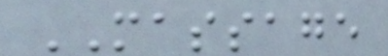MASSAGE
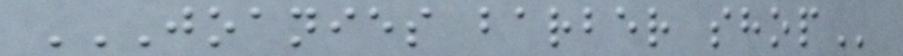JOANIES BARBER SHOP
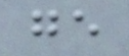ge
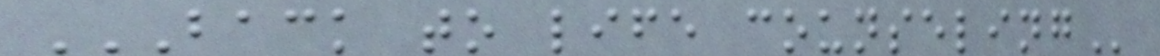BACK TO LIFE COUNSELING
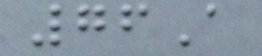76A
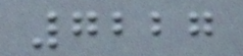7227
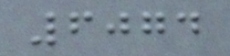6074
